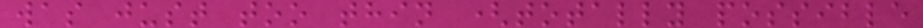was just too thin (totally possible
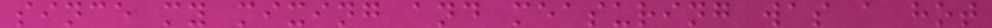since my mixing and measuring was a hot
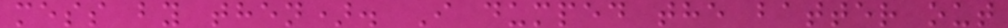mess by then). I dumped the batter out
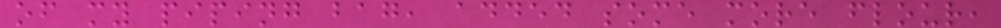of my piping bag, added some more flour,
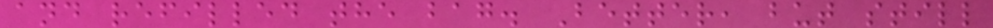and refilled the bag. Better, but still
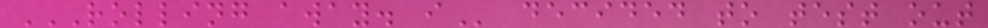ROLLING AWAY. I decided to test out
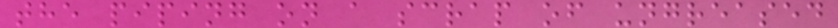the piping on a scrap of ungreased
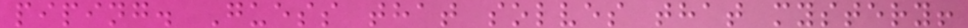piping. Guess that solves that mystery!
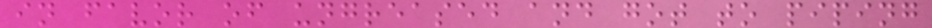in favor of ungreased and got to piping
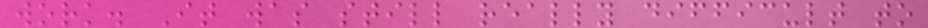work. It was still really difficult to
